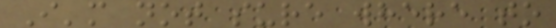I'm not sure where to
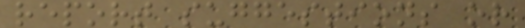report suggestions or
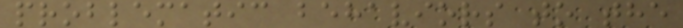problematic behaviors to the
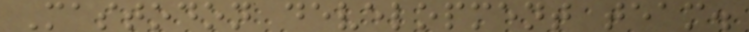Mastodon development team.
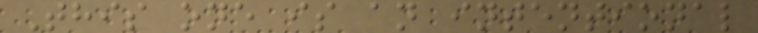This one is an intentional
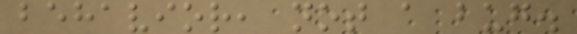behavior, not a bug.
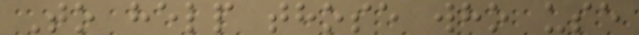To help those who use
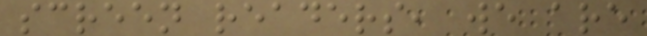screen readers, we are
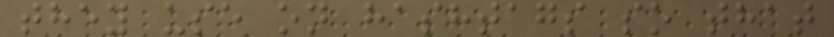they use on hashtags so that
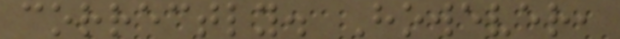correctly. However,
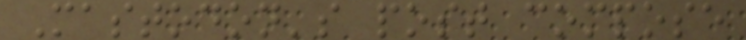Mastodon's post compose
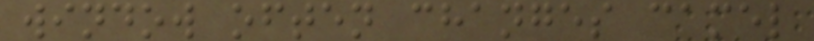window often changes camel
